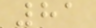81
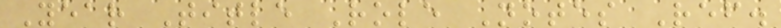Year Title Role Notes Ref.
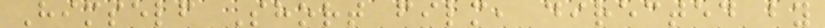Himself Short film, directed by
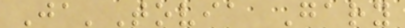Ja'Tovia Gary
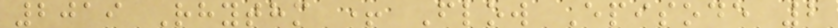2019 Rhythm + Flow Episode 2
